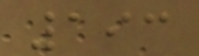193
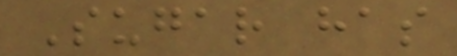Sugar has
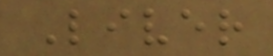Liver
